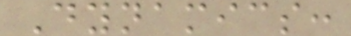Dynamics:
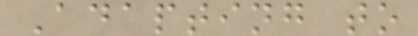Adapting to
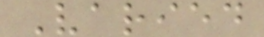Varied
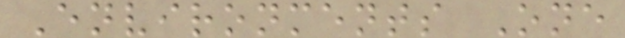Environments One
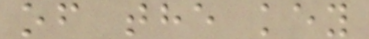of the key
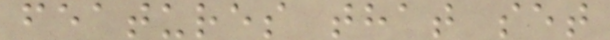features that set
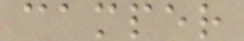camper
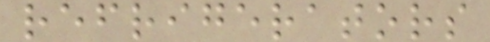refrigerators
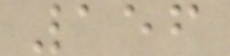156
